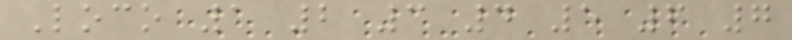Loco 1 2 3 4 5 6 7
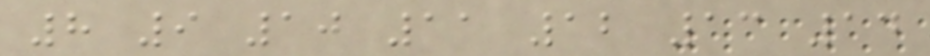8 9 10 11 12 13 14
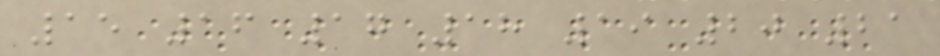15 16 17 18 19 20 21
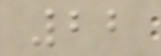22
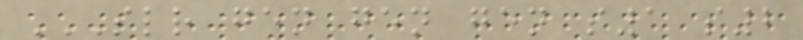SLR GEN GEN GEN S1 S2
